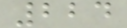224
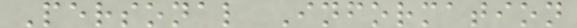Personal Information
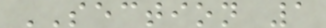SECTION 1
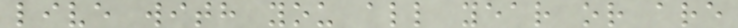live with you all year or are
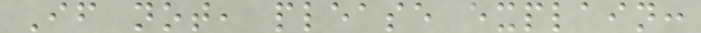If not, please explain:
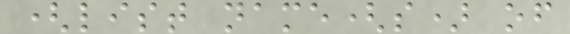(list name(s) of
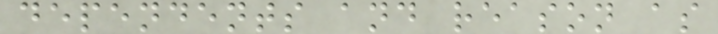dependents and reason as
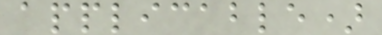applicable)
